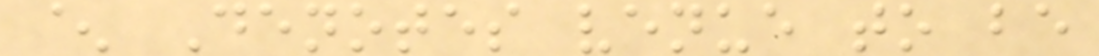^ Denotes venue to be
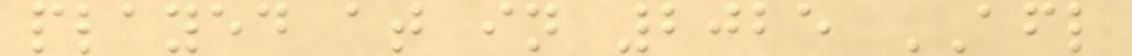played at in 2025 AFL
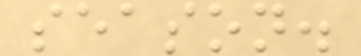season.
